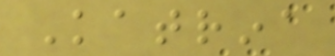Katrina
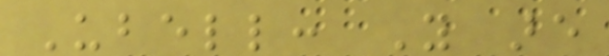Ubell: You are
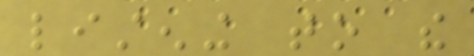listening to the
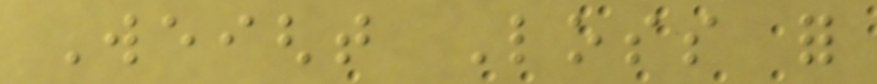Weight Loss for
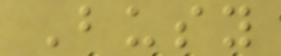Busy
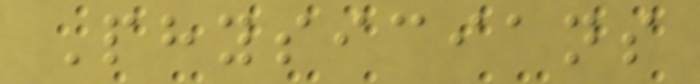Physicians
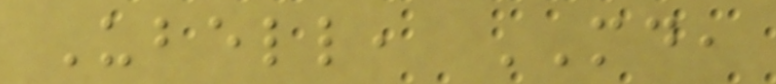Ubell, MD,
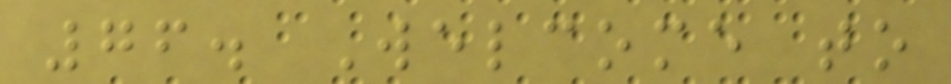76. Welcome to
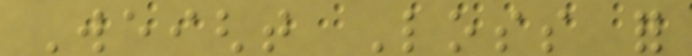Weight Loss for
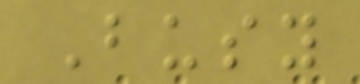Busy
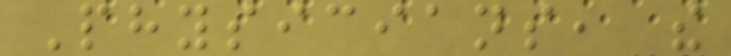Physicians, the
